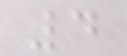4
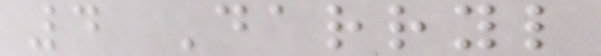4 Darryl
